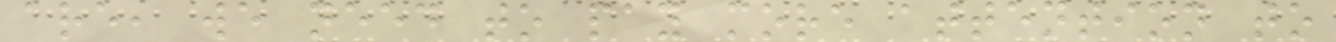are, we need to pay more attention to
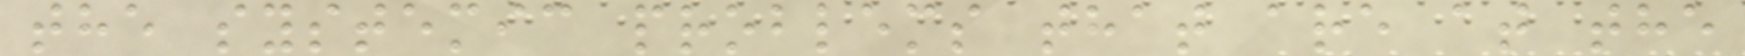the systemic problems that are at the
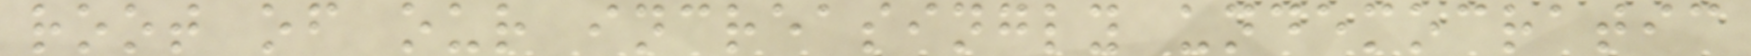root of our increasingly undemocratic
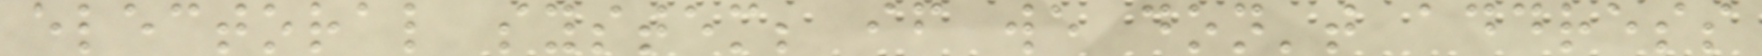electoral system; if we don't address
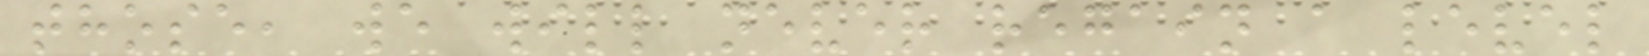those, we will never regain a level
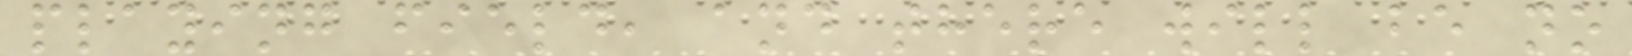playing field, and there will be no
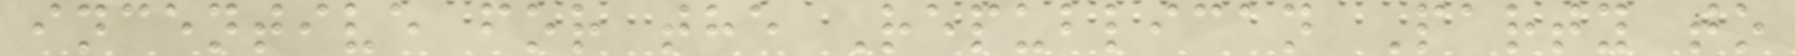incentive for the Republican Party to
